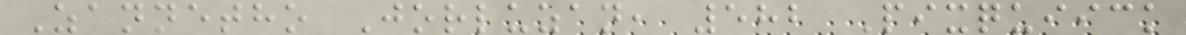Zannetho Jorluzan, 582 Pixquiick
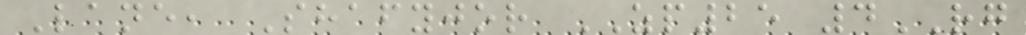Lane, Shafyjor ZP25 4RG
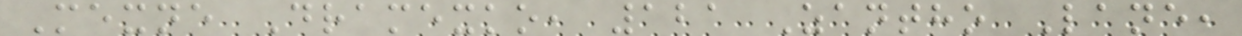Mexne Dramexko, 121 Zantho Lane,
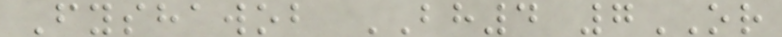Fyshawob BH4 7OR
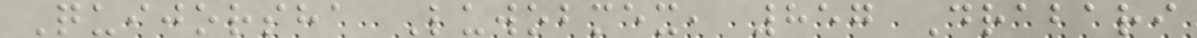Quijorsha Luwobmex, 857 Drabari
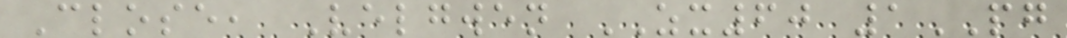Close, Velgwen ZX60 1PG
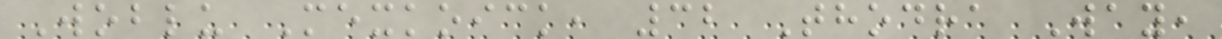Woblu Mexkoick, 32 Thodra Way,
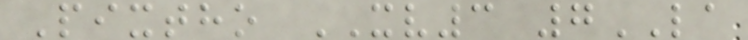Pixtho XV3 7LA
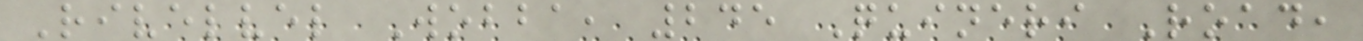Rivelvel Wobba, 245 Quineri Road,
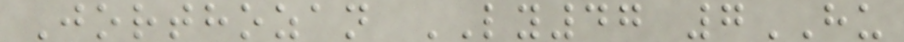Jorthozan LY47 7HU
